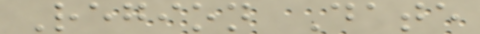Region Date
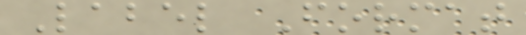Label Format
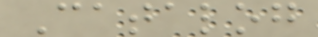Catalog
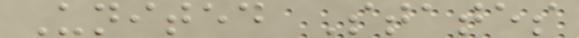United States
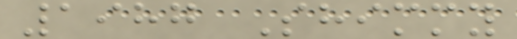1987 Shimmy
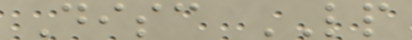Disc LP
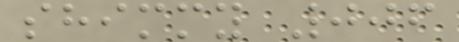shimmy 006
